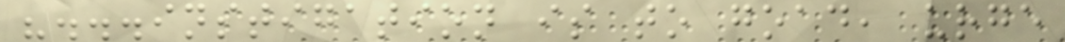"...instigation is to goad, urge
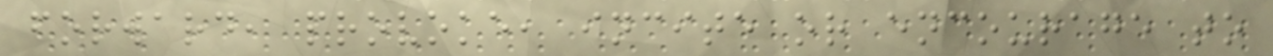forward, provoke, incite or encourage to
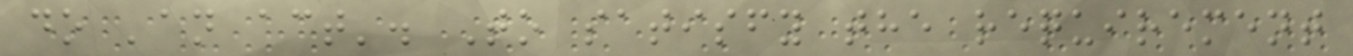do 'an act'. To satisfy the requirement
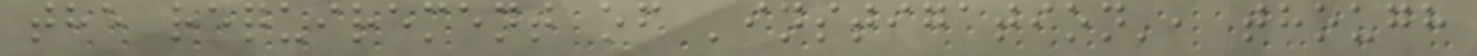the requirement of 'instigation', though
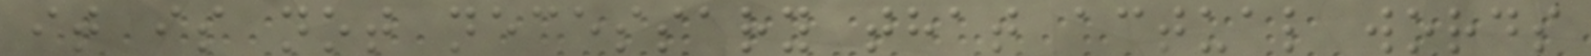it is not necessary that actual words
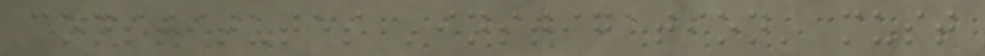constitutes 'instigation' must
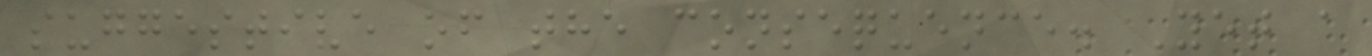suggestive of the consequence. Yet a
